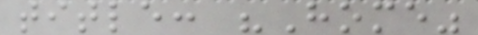title: "Home"
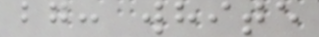bg: white
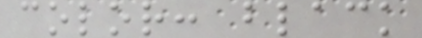color: black
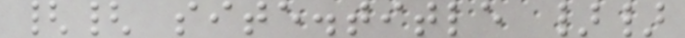{{ site.title }}
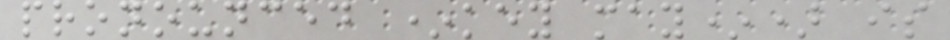pronounced *key may*) is
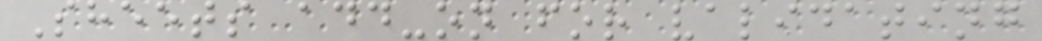Sheets add-on for validating
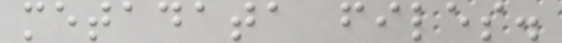metadata files.
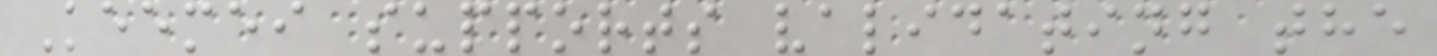Keemei supports validating the
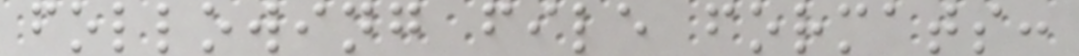following file formats:
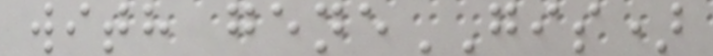with geneGIS)
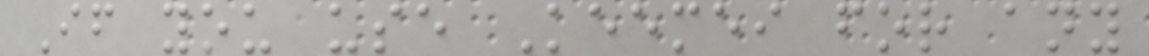If you use Keemei for any
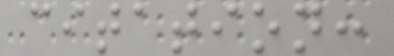citation:
